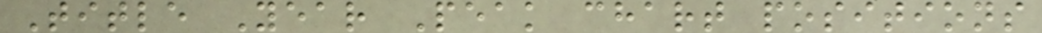Title Year Peak chart positions
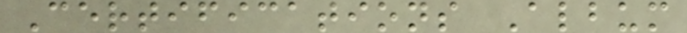Certifications Album
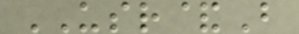USR&B
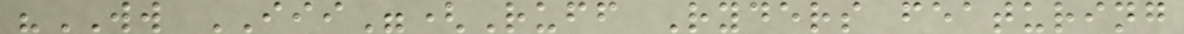"WW III"(Ruff Ryders featuring
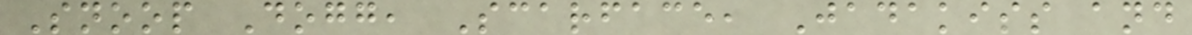Snoop Dogg, Scarface, Jadakiss and
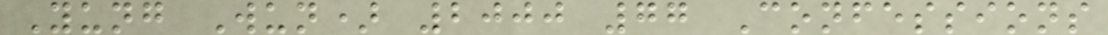Yung Wun) 2000 77 Confessions
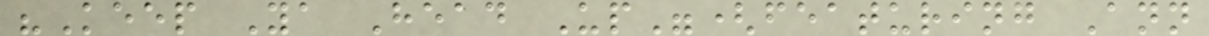"Keep Ya Head Up"(featuring Ann
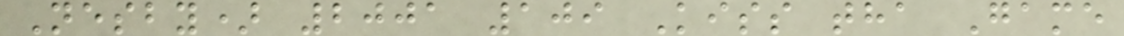Nesby) 2001 109 Kiss tha Game
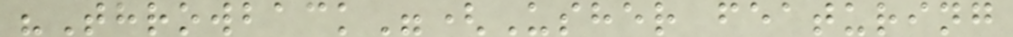"Throwback"(Usher featuring
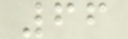66
